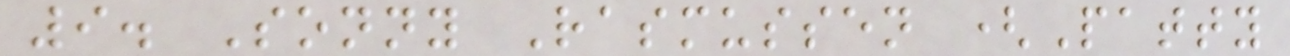9. Sonny Rasmussen (Patty
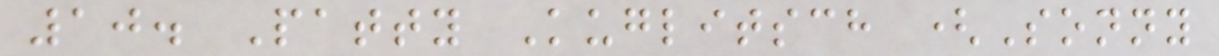10. Patty Kuglitsch (Sonny
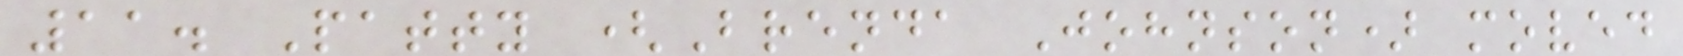11. Patty (Brenda Johnson) moved
